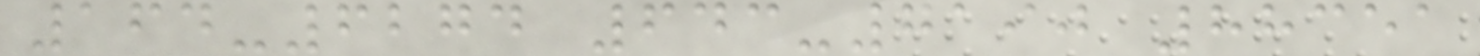164-6274 643-7190 88351
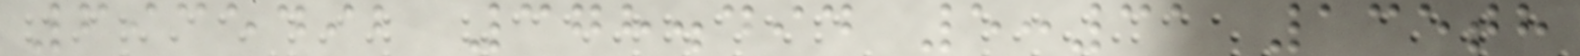6935492 378.494 5:31 135th
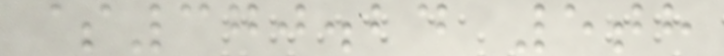$370.24 5th
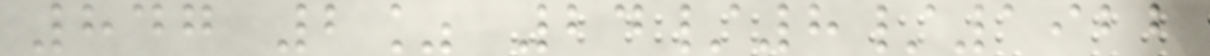847 2% 24/8/1922
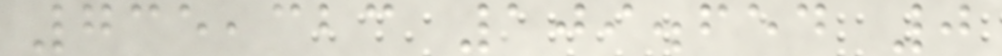735,323 109.654 0
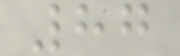87
